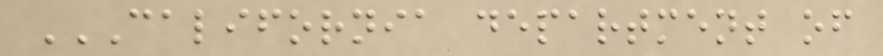CALIFORNIA DEPARTMENT OF
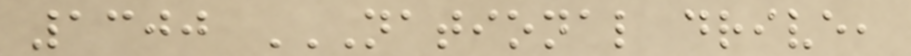1300 NATIONAL DRIVE,
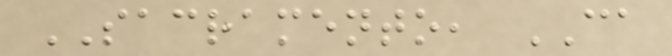SACRAMENTO, CA
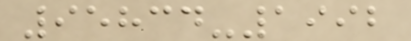95834-1992
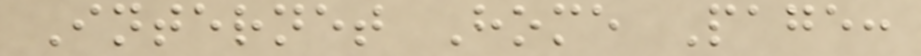Internet Home Page:
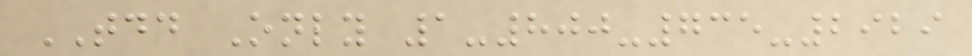TDD Only 1-800-735-2929
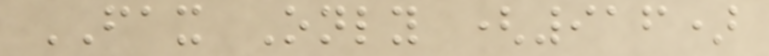FAX Only (916)
